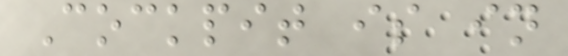Cockpit is in
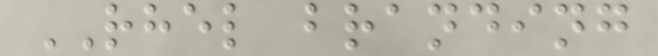RHEL branding
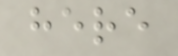here
